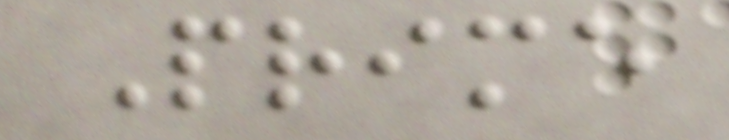Prime
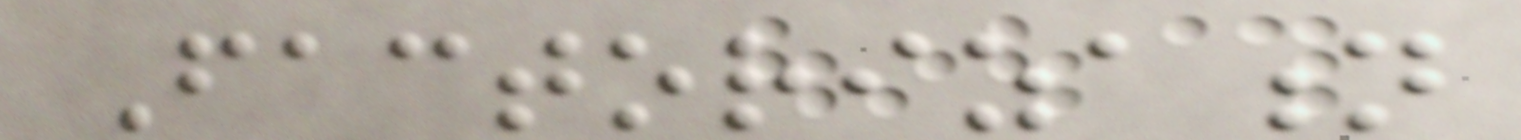Factorization
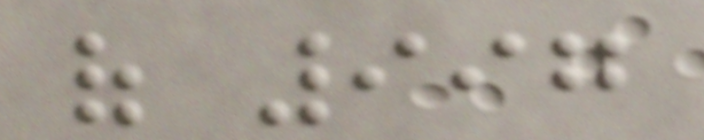of 997
